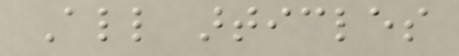All articles
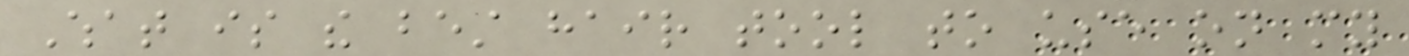What is the best hair tool to use on my
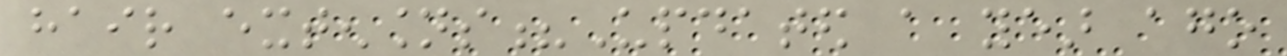hair extensions?Updated a year ago
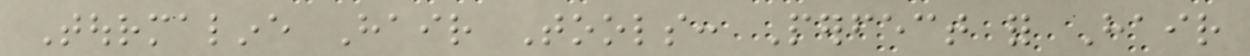Tourmaline Hair Tools: Perfect for Hair
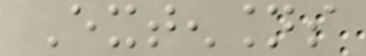Extensions
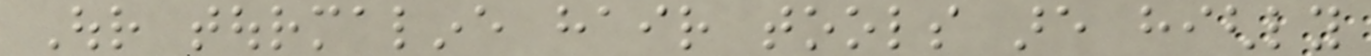Our tourmaline hair tools are highly
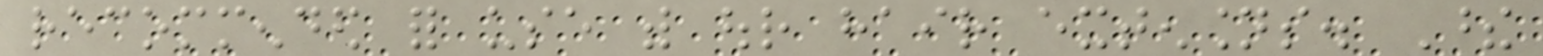recommended for use with our hair extensions. These
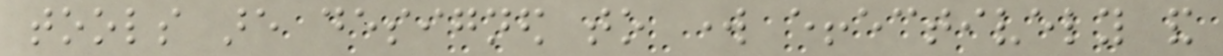tools are designed to work effectively and
